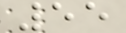55
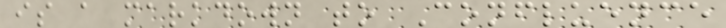is a markdown to Confluence
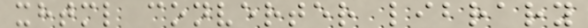xhtml converter library
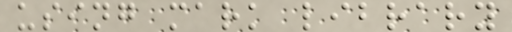using mark library
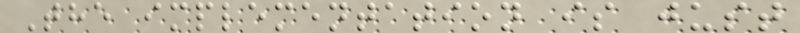The implementation is just
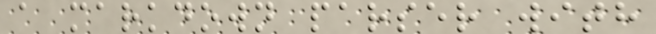a markdown parser with
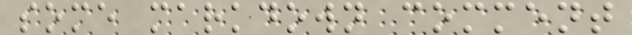some markdown comment
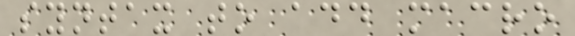syntax to add macro
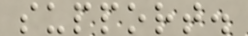support.
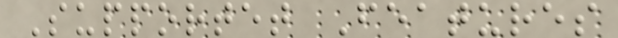Supportet Features
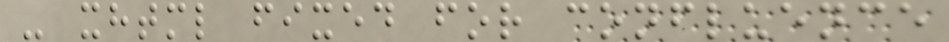- xhtml fixed for confluence
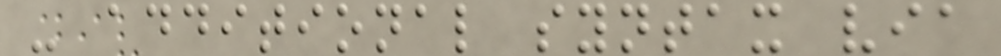- additional syntax via
